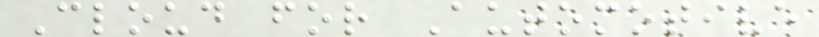Cloud for Automotive
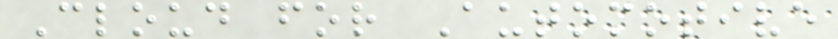Cloud for Automotive
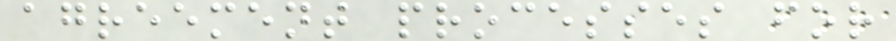agreement processes for
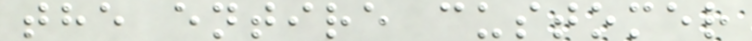the entire customer
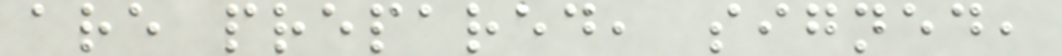are prepared, signed,
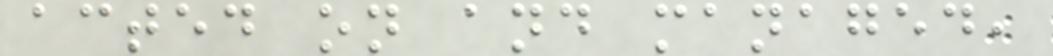acted on and managed,
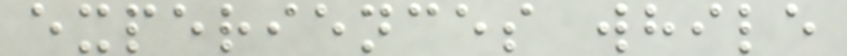experiences while
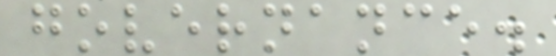governance.
